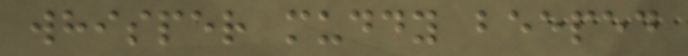whisper muddy beeped
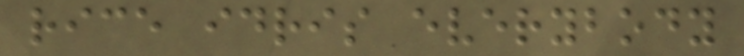rice idris everybody
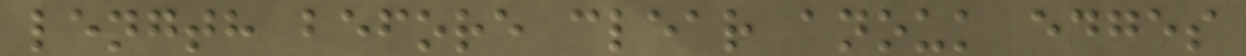length before clear anouk edges
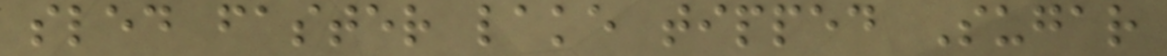sled faster lake tipped Sugar
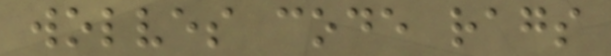wolves code rags
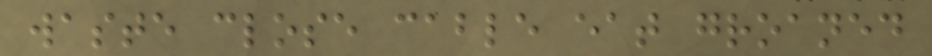waste close cable eat groaned
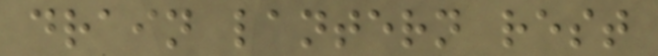drain lantern rest
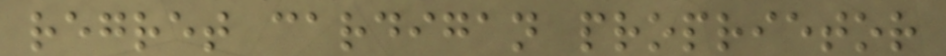regret cardigan proprietor
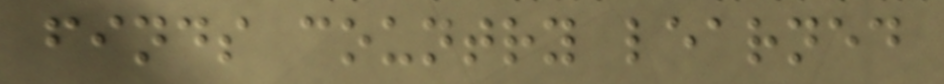finds country learned
